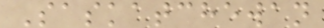Saskatchewan
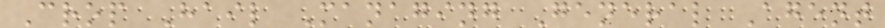Crop Hail Managing General Agent
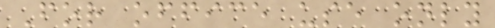For office use only
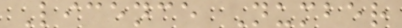Licence Number
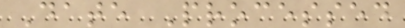Date Processed
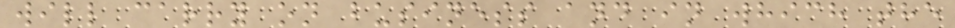will carry on business and in which the
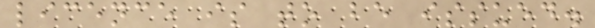licence is to be issued.
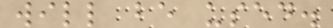will be used.
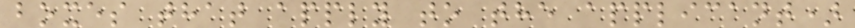boxes that apply to the applicant)
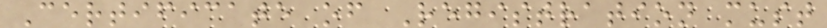Certificate of Registration must
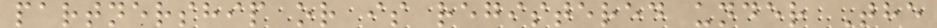partnership or is registered under The
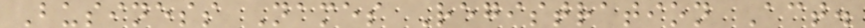Business Names Registration Act.
